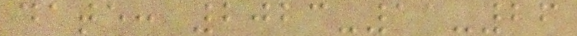date: 2023-11-26
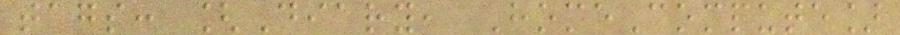tags: [Diary, HomeCompute]
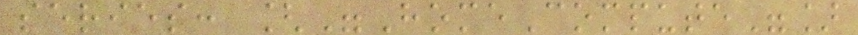series: ["HomeCompute"]
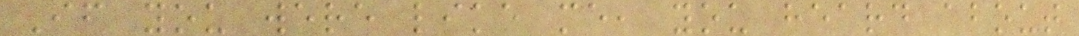If you were like me, you heard about
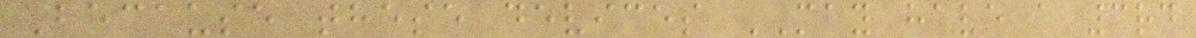Because these devices MAY have a 3rd
